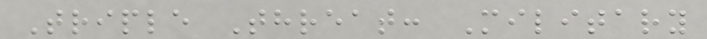Triple Threat: Military
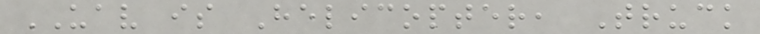UAV is Helicopter, Truck
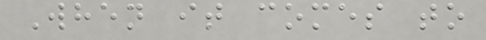When it comes to
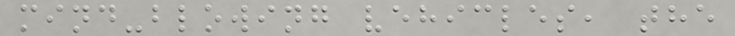mind-blowing vehicles, the
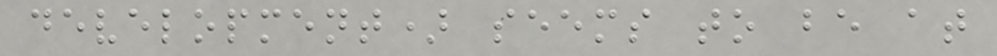development) seems to be at
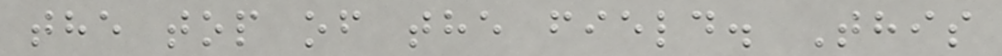the top of the field. This
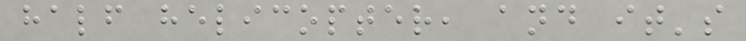half helicopter, and it's
